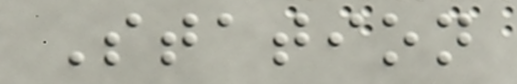Station
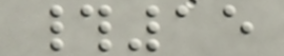#15
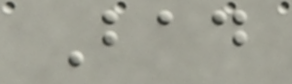Bad
